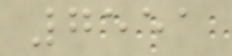7551
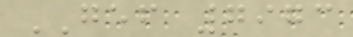GEF 7973
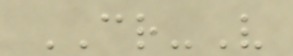CR-V
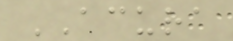ACURA
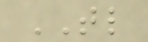TL
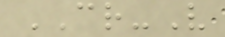CR-V
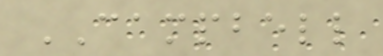CAMPBELL
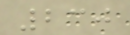230
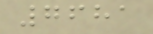7681
